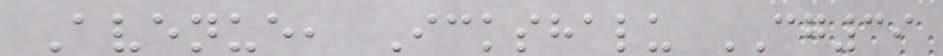Avenue, Ickshalu CG39
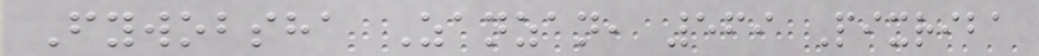Fywobsha Zanzan, 569 Pixriba
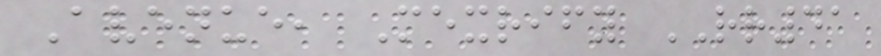Avenue, Mexrify RR41
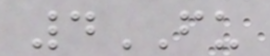4FU
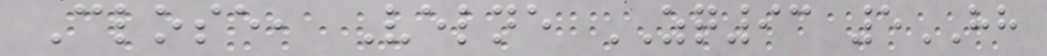Close, Velne ZQ93 5HH
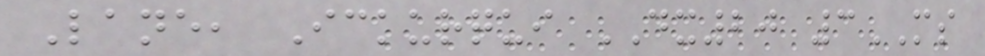Lane, Ickurqui DX20 3MS
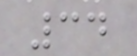34
